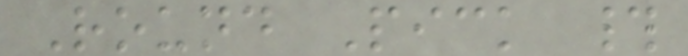Round Pick #
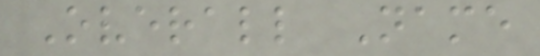Overall Name
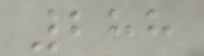288
